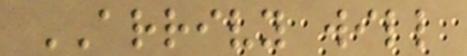ARRIVY will
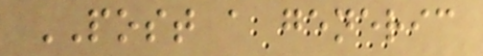POST a generic
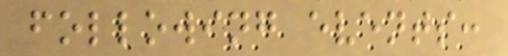following events:
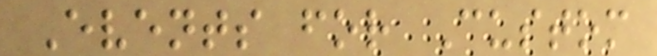Events for Custom
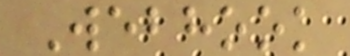Webhook
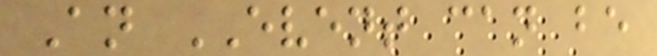An EVENT can be
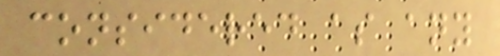considered as any
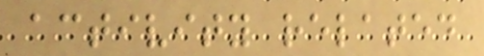activity related
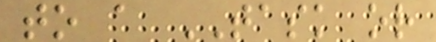to a TASK or
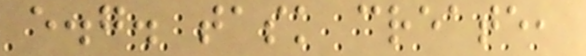e.g. task create,
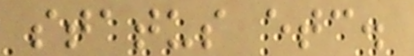status etc.
